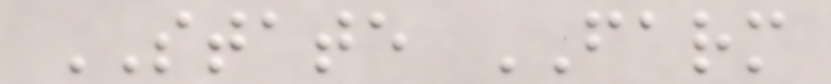STATE FARM
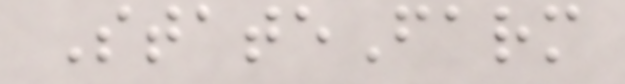StateFarm
